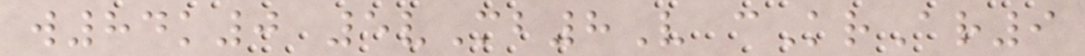w84k0 5vMb8V cKrAr9
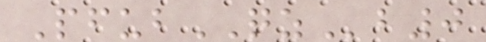PfubQZb0
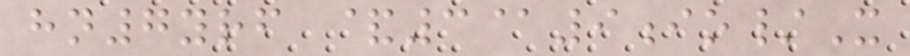hn7yrf &3@9io/X
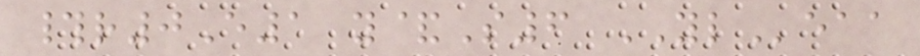#r0E1 y&S6 YLeaa
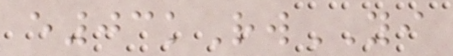e03kRwYI
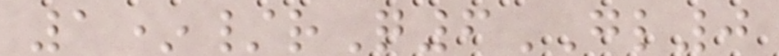1*/rQ6GL0
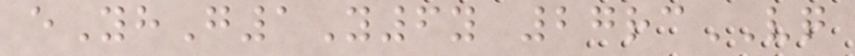eYhG1Y6y 27rcVQ
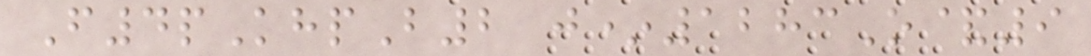F4pKhpB2 j*1283O&9
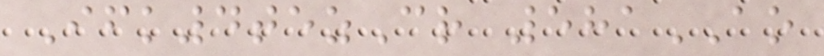Ifk4tezCr 581AO
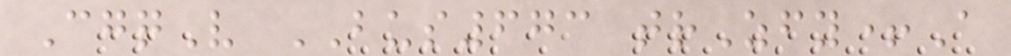CgqV BUS673 trZfy+A
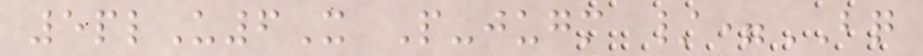5plU6X P-jugm /=BQ
